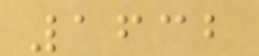1632
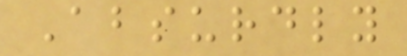Absurdly
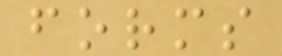forms
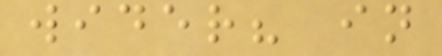wider? in
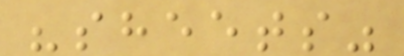"sheets"
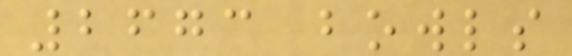2673 bowls
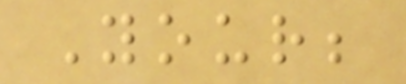Your;
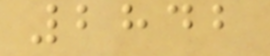2842
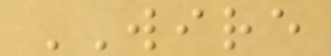WIRE
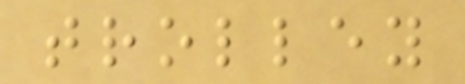trolley
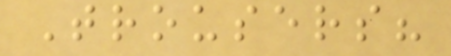Trousers?
